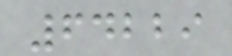64229
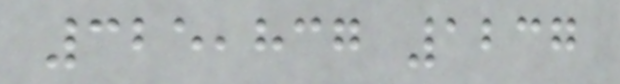325,837 1237
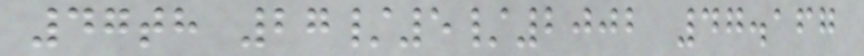47th 27/5/2002 47.167
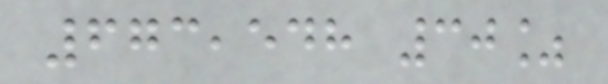673,548 30%
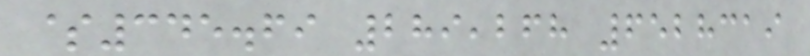$345.69 289,268 6528319
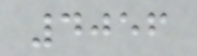4056
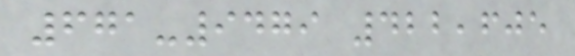671-9479 422,605
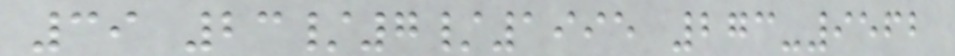39 23/7/1995 273-9562
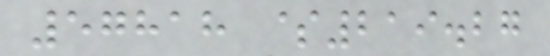57818 $219.27
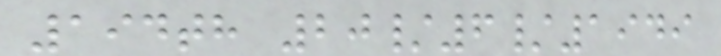194th 20/6/1949
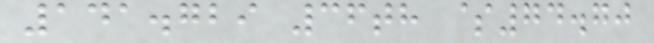141.729 36th $74.70
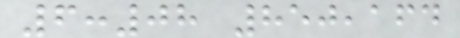6:08 850,164
